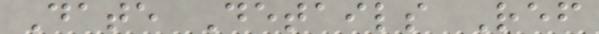Date Details Ref
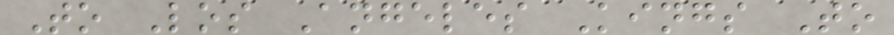To Los Angeles Kings To
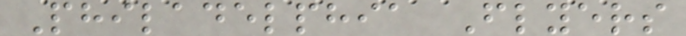Philadelphia Flyers
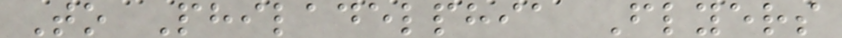To Philadelphia Flyers
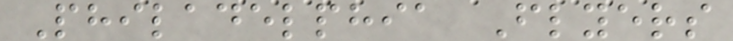Philadelphia Flyers
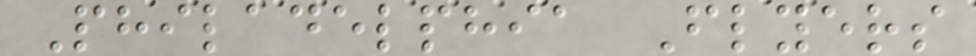Philadelphia Flyers
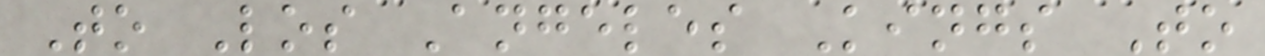To Los Angeles Kings To
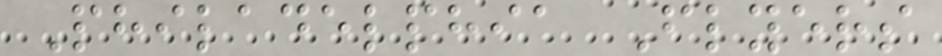Philadelphia Flyers
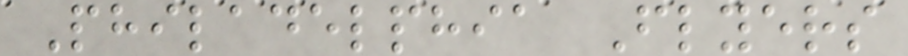Philadelphia Flyers
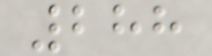288
